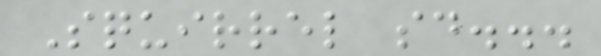Squirrel said...
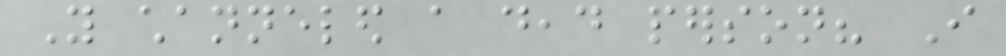You channeled a dead person? I
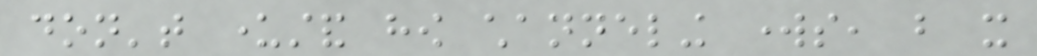don't understand how channeling works, but it
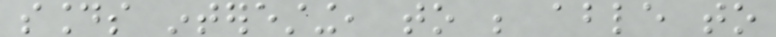sounds interesting, to be able to
